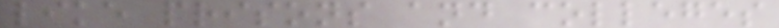like prisons and colleges
